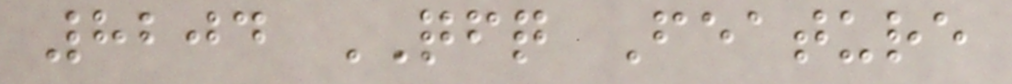8204 QFQ Feature
